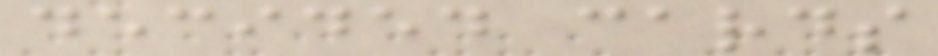decided cards
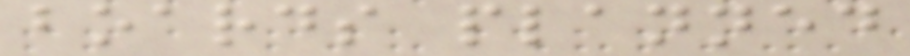boards planned
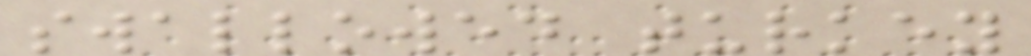swallowed turkey
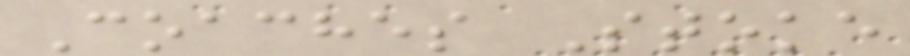Coaches Stoke
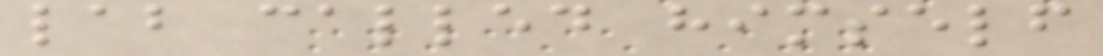lab called himself
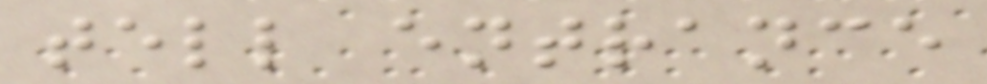tell entrance
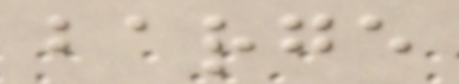barge
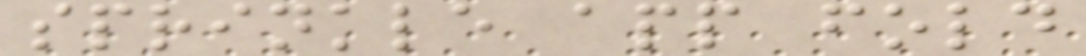sprinkle app fold
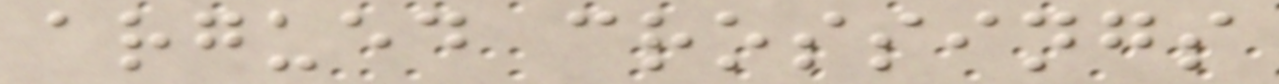argued crossings
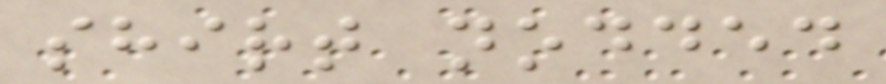shirt nodded
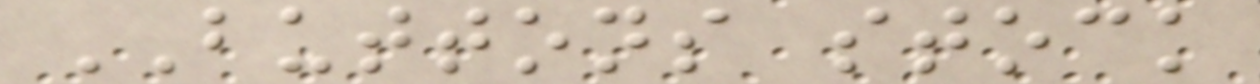BUTTONS stock
